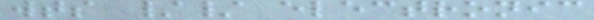wts // electronic
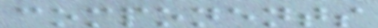components
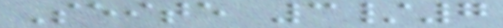Seite 3/7
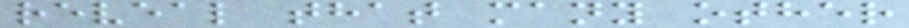reveal that many other
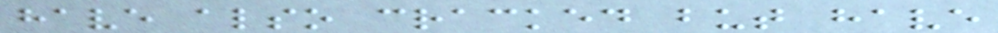have also cracked but have
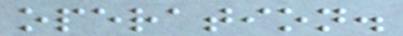operation.
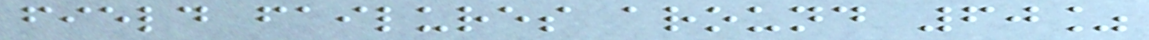field failures around 60%
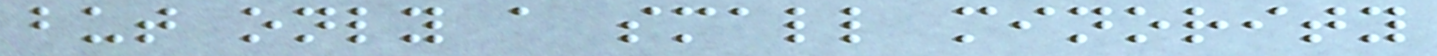but only a small minority
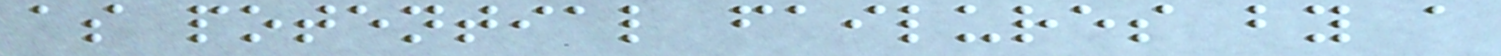as potential failures by a
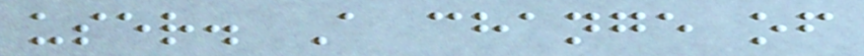user. A change of
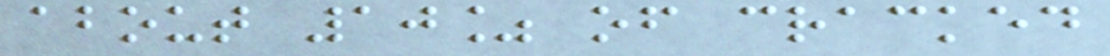about 10% of cracked
